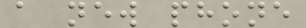a new phone
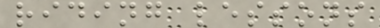riding lessons
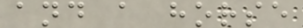and a horse
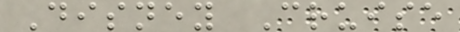Disney Cruise
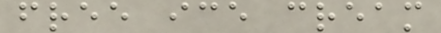free ice cream
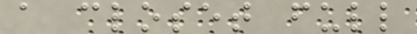a closet full
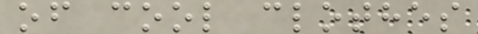of cool clothes
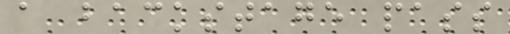a backstage pass
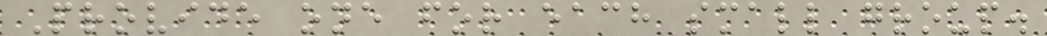Provide one for each small group.
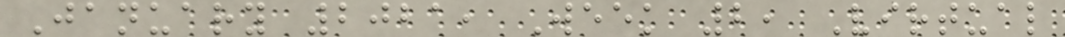January 2021, Week 2, Virtual
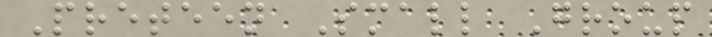Preteen Small Group
